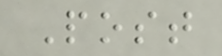Post
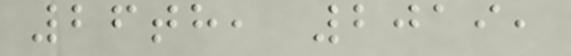26th, 2019,
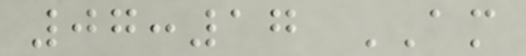07:17 AM
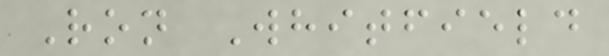Ron Whitfield
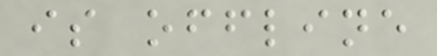is offline
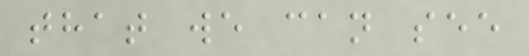that we can see
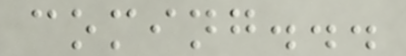coming...
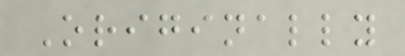Originally
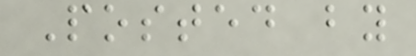Posted by
